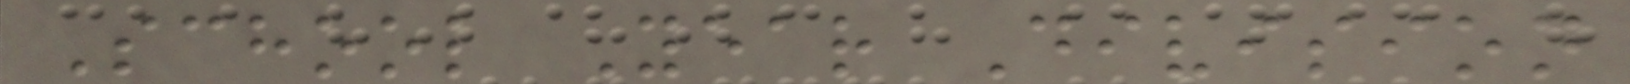School Year Division
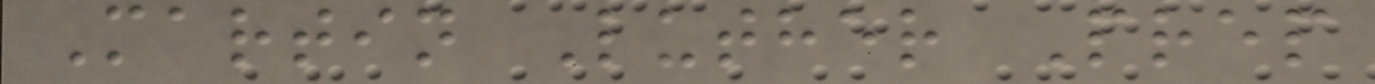Martin Luther Prep
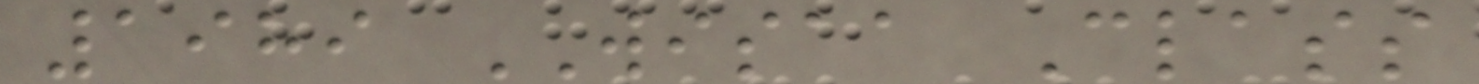1989 WISAA Class
